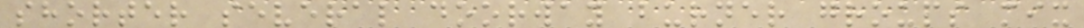shorter several doorway burner groups mix
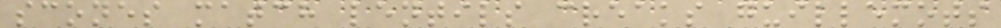scones match lentils creaks guillemots
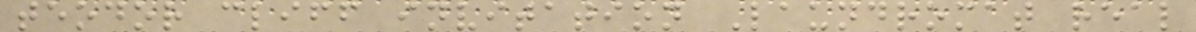teodor cliff invitation Laundromat real
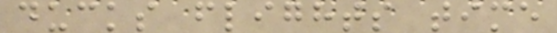ducks flights time
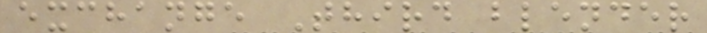exchange Third blender
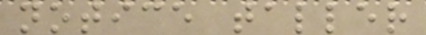notice taller
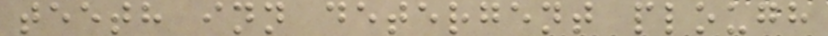teeth inn detergent plough
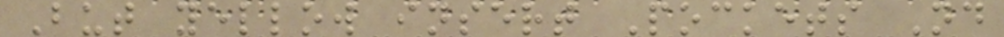But yellow insert Pockets Nd
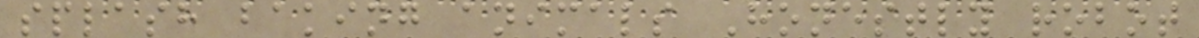splash baking animals Honestly robot
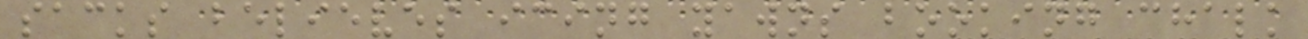sacks believes icing yawns booking chalk
